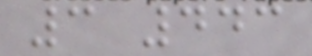3 443
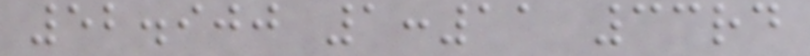52.900 1:11 33rd
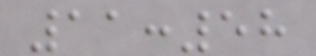11:58
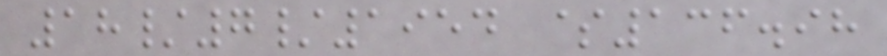18/7/1954 $136.98
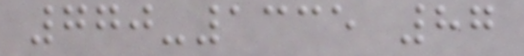770-1335 87
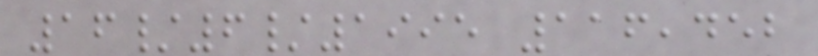16/6/1995 116,452
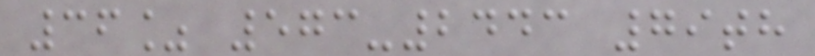36% 573-2443 79th
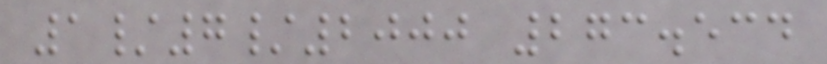1/7/2000 273.534
